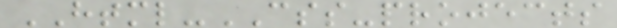HTML-CSS-projects
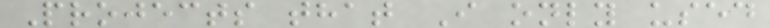Projects that I only used
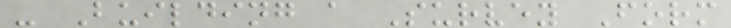- Building a Survey Form
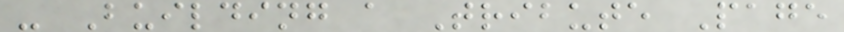- Building a Tribute Page
